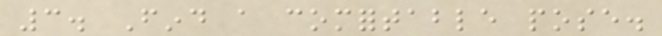3. Find a comfortable pose.
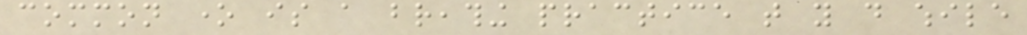common one is a breathing practice that you do while
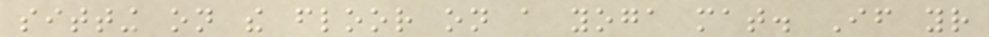sitting on the floor on a yoga mat. If your
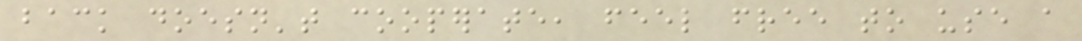back doesn't cooperate, feel free to use a
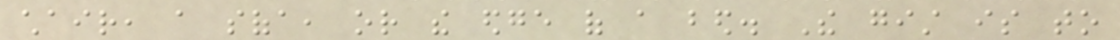chair, a sofa, or the edge of a bed. The gist is to
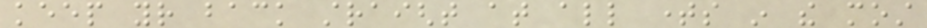keep your back straight at all times in the most
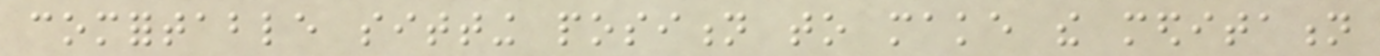comfortable sitting position to make the meditation
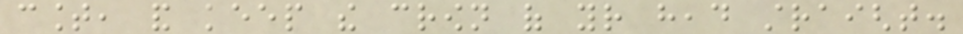count, and keep the crown of your head straight.
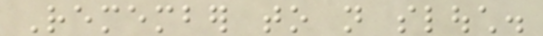Remember to not slouch.
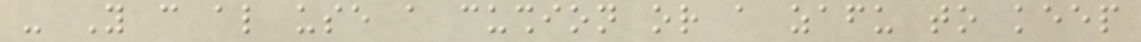- You can also use a cushion or a zafu to keep
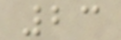23
